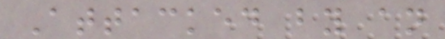Attacked by an
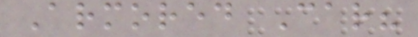Armored Car?
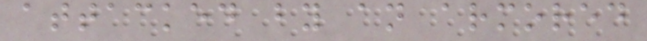attacked by an armored
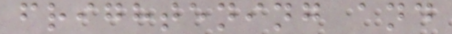frightening and
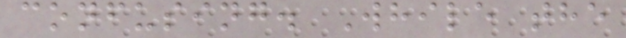confusing. While the
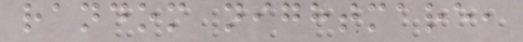random nightmare,
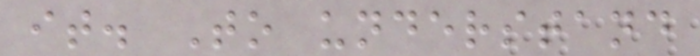it. To understand
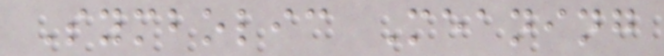Symbolic Meaning
